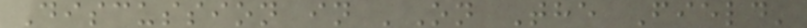Discussion in 'On The Field'
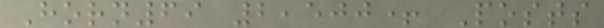Horn69 2,500+ Posts
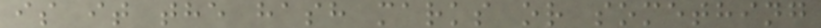is it the hash marks or something
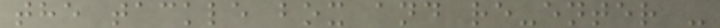the tackle box and re-enter -
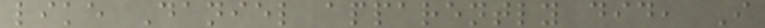like Daniel apparently did, I
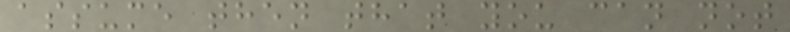assume then that you can not
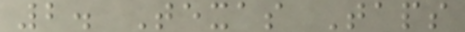2. Texas Taps
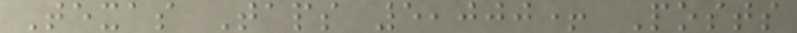Texas Taps 5,000+ Posts
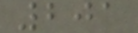201
